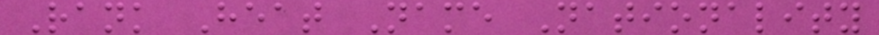Rank Heat Name Nationality
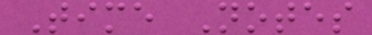Time Notes
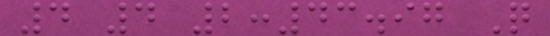4 4 2:43.97 Q
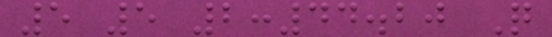5 5 2:44.20 Q
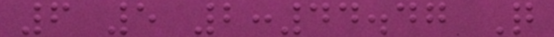6 5 2:44.47 Q
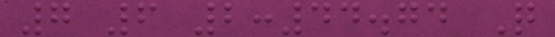7 6 2:44.74 Q
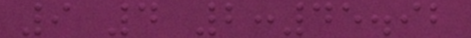9 4 2:45.92
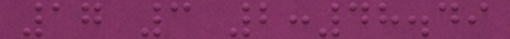17 3 2:48.49
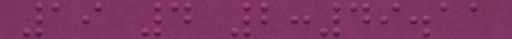19 4 2:49.11
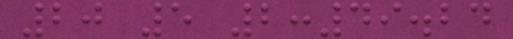20 5 2:49.24
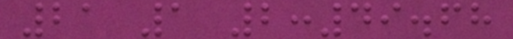21 1 2:49.68
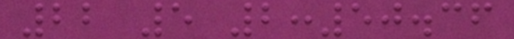22 5 2:50.36
